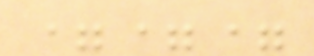===
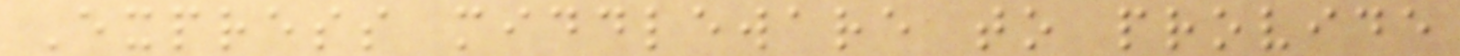Express middleware to provide
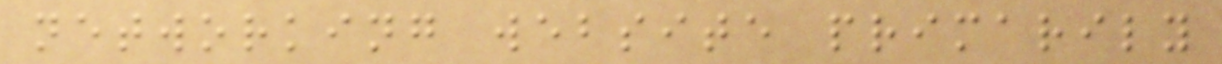networking website primarily
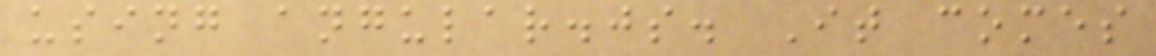using angular.js. It comes
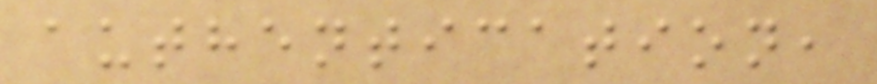authentication,
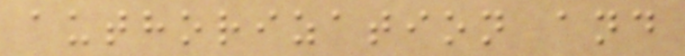authorization and
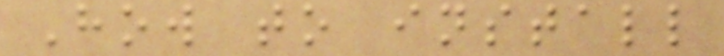How to install
